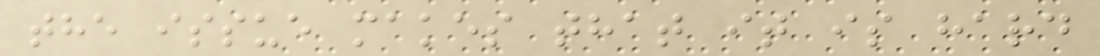the issue makes that it is hard
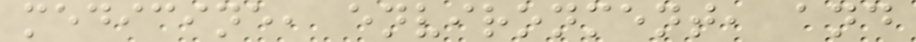medicine, environment, and
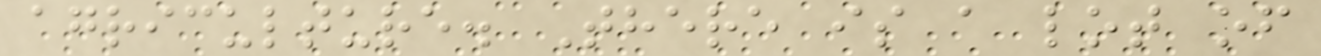agriculture. There is a lot of
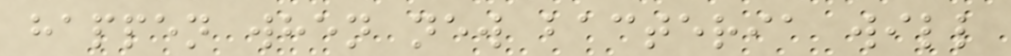happen when new bacteria will
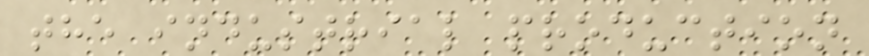the industrial production
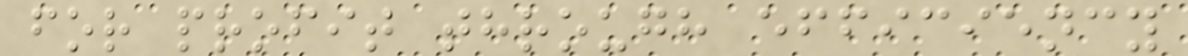for profit through efficiency
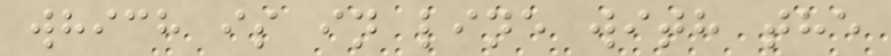which is in line with the
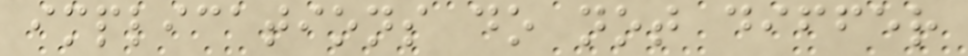implications do not differ
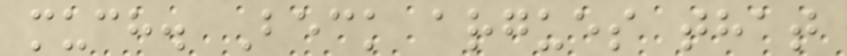much. Beck argues that
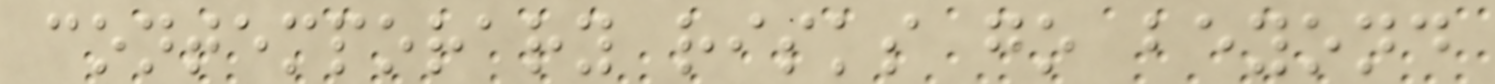contemporary risks go beyond
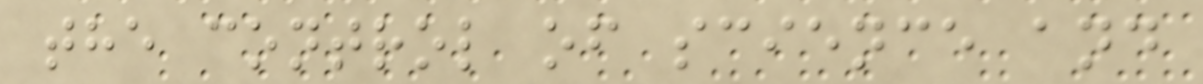the control of science and
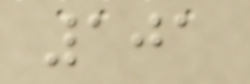101
